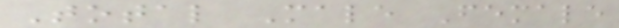Total Male Female
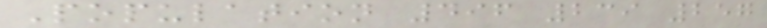Population 496 239 257
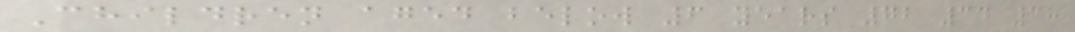Children aged below 6 years 72 34 38
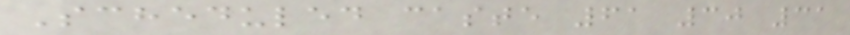Scheduled caste 61 30 31
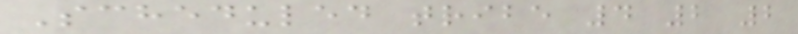Scheduled tribe 4 2 2
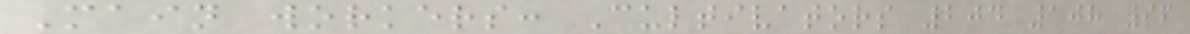Main workers: Cultivators 204 108 96
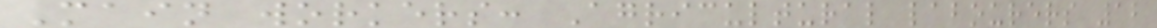Main workers: Agricultural labourers 12
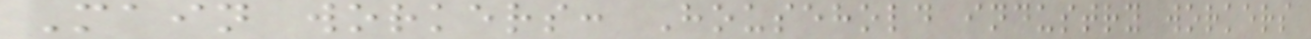Main workers: Household industry workers
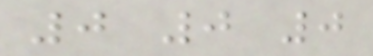0 0 0
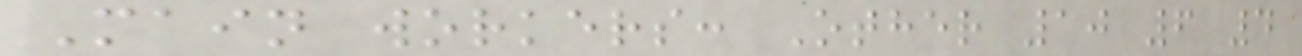Main workers: Other 10 6 4
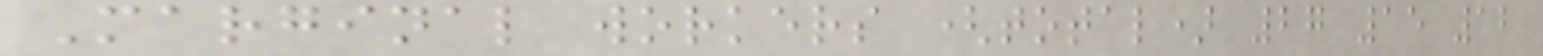Marginal workers (total) 27 15 12
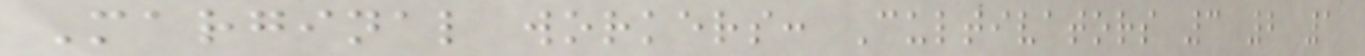Marginal workers: Cultivators 3 2 1
